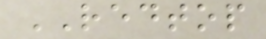REDTOP
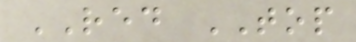RED TOP
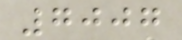7007
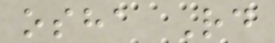osha Rd
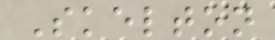Skelton
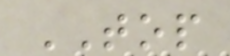TOP
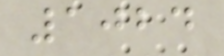1024
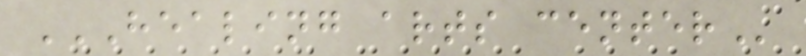HEALING ARTS CENTER
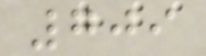709
